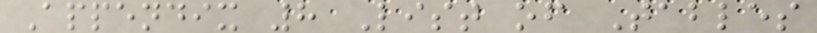Appendix 8 List of Tables
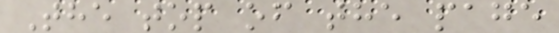The top of the page
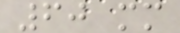60 mm
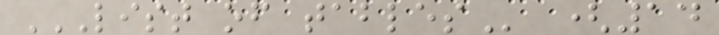LIST OF TABLES (14
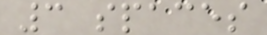3 spaces
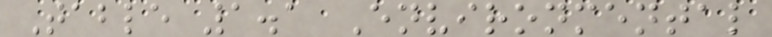Table 1.1 Environmental
